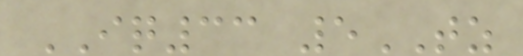IQ33 5TZ
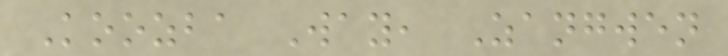Koozba Way, Zangwen
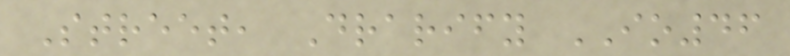Street, Drarify IO46
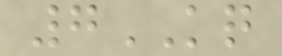7KQ
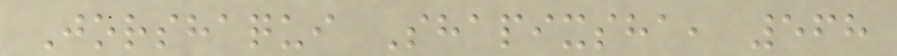Jorshaqui Shapixsha, 568
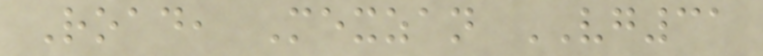Road, Mexzan VG31
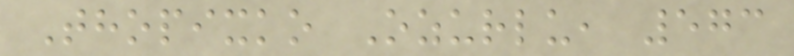Thopixko Ozurlu, 573
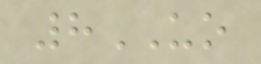8UO
